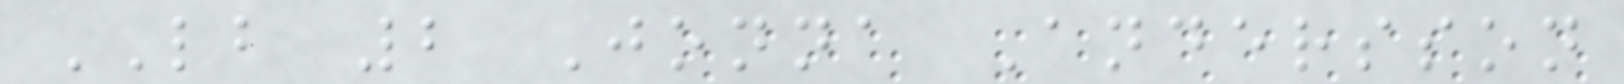LB 2 Jonna Andersson
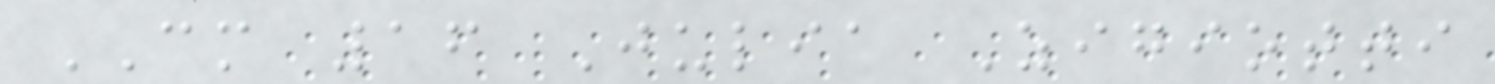CM 16 Julia Zigiotti
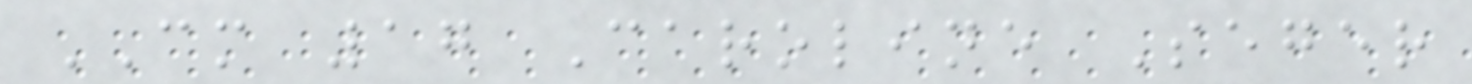CM 17 Caroline Seger
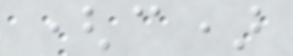(c)
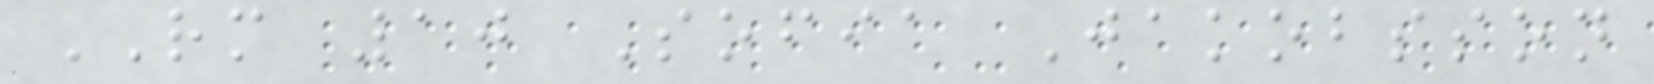RM 10 Sofia Jakobsson
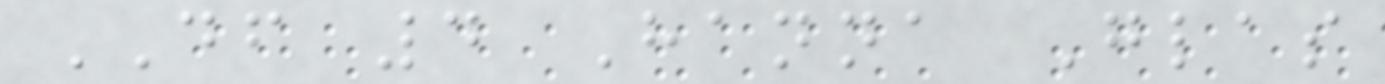DF 4 Hanna Glas
